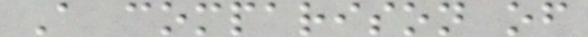A comparison of
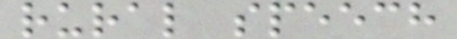rural speech
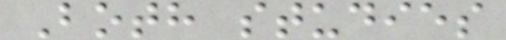Both studies
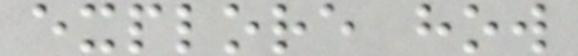explore how
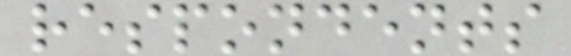respondents
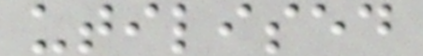utilised
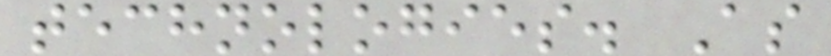technologies. As
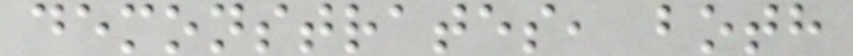demonstrates, both
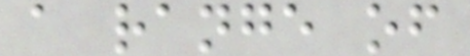a range of
